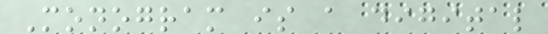Monogram is a digital
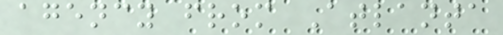agency from Atlanta
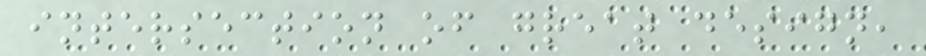intersection of great design,
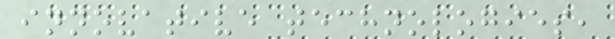innovative technologies,
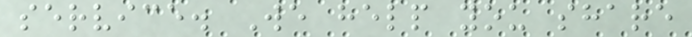service. We help you share
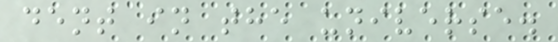dent in the universe.
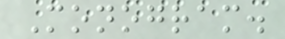Monogram.
